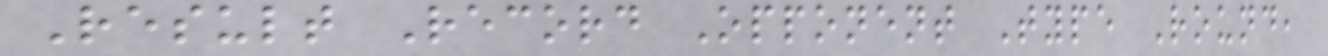Result Record Opponent Type Round,
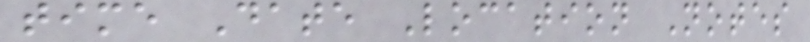time Date Location Notes
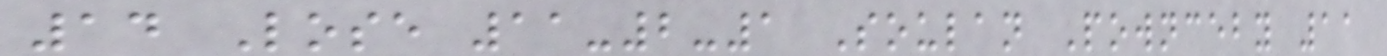14 Lose 11-2-1 Soulan Pownceby 11
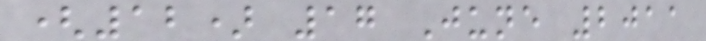(12) 17 June 2011
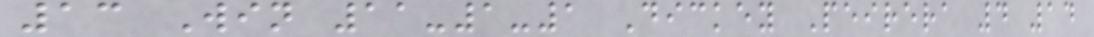13 Win 11-1-1 Dickey Peirera 4 14
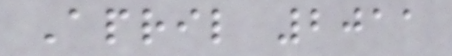April 2011
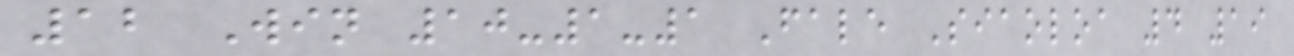12 Win 10-1-1 Fale Siaoloa 4 19
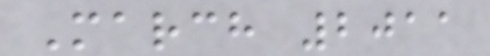March 2011
